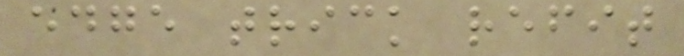edge trick refit
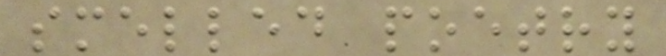smelled poetry
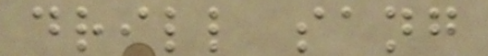drill sang
